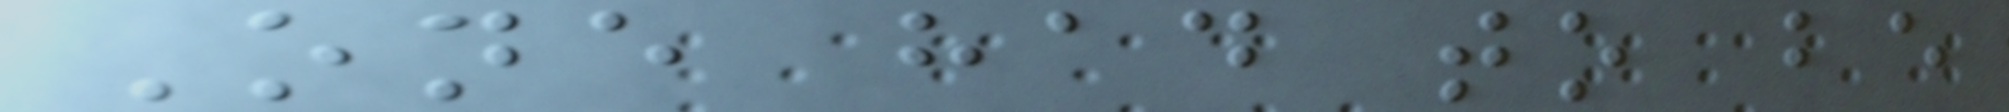One had to be
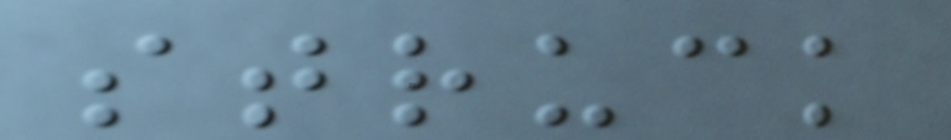struck
